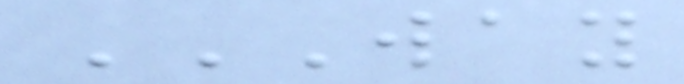WAY
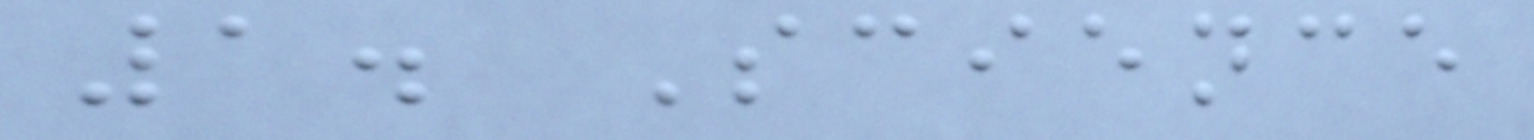1. Science
